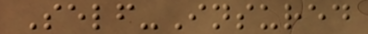Self-Insured
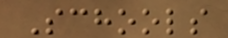Schools
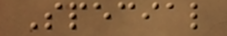Special
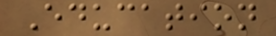Education
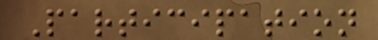Participation
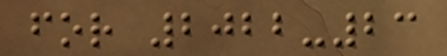for 2022-23
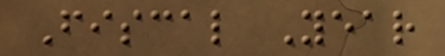Fiscal Year
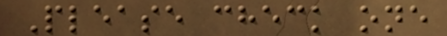Please check one
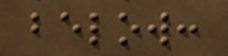below:
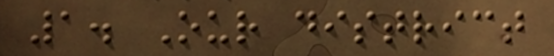1. Our district
